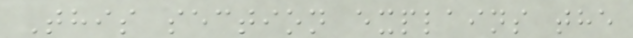This section explains the
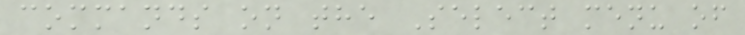commands on the Select menu of
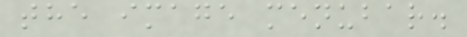the image menubar.
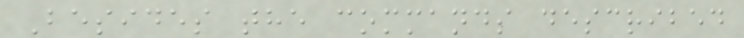Besides the commands described
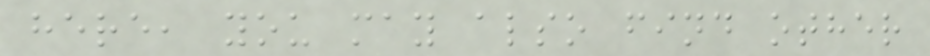here, you may also find other
